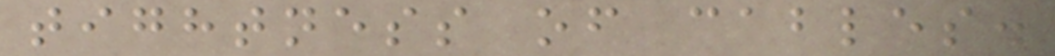tightness of cables.
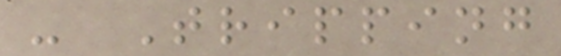- Tripping
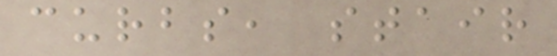curbs, stair
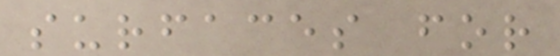surfaces for
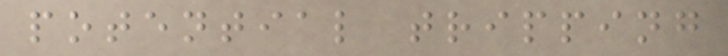potential tripping
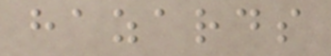hazards
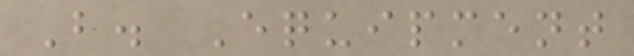B. Equipment
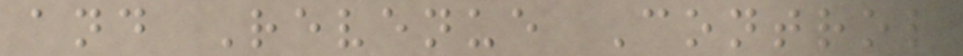and Revenue Control
